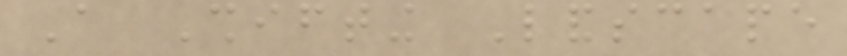A Shifting Landscape
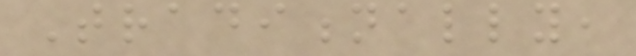Traditionally,
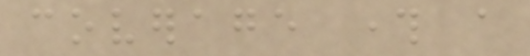coverage through a
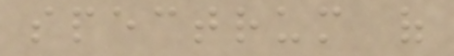spectrum of
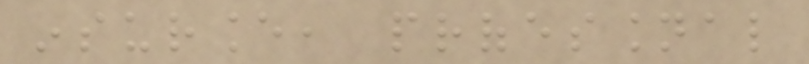insurance, professional
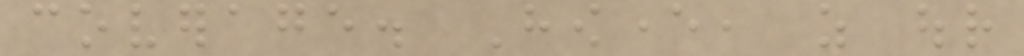coverage. However, as our
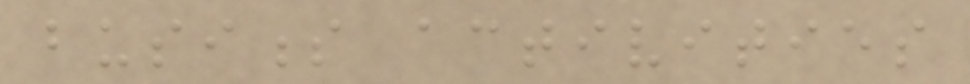business activities
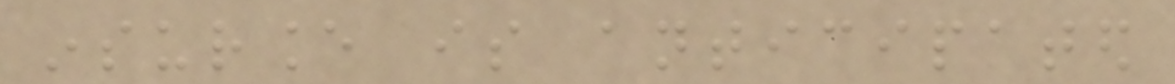insurance is anticipated
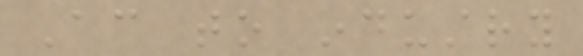According to industry
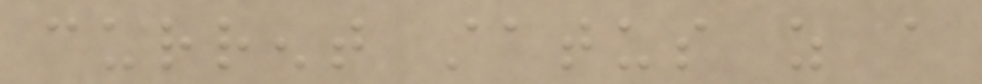current status as a
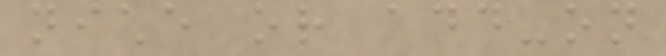niche or add-on
